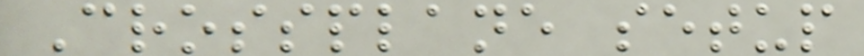Crossplane setup
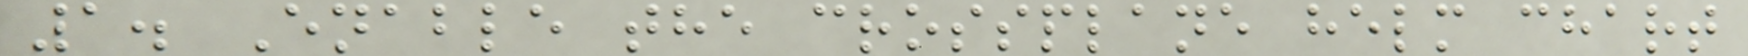1. Enable the crossplane helm chart
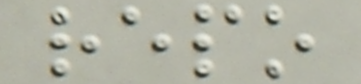repo
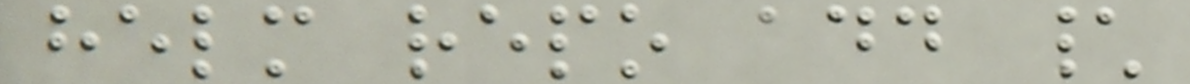helm repo add \
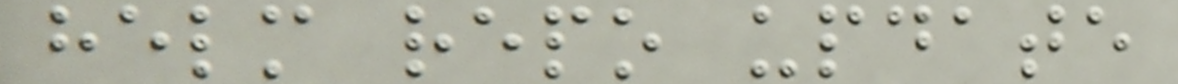helm repo update
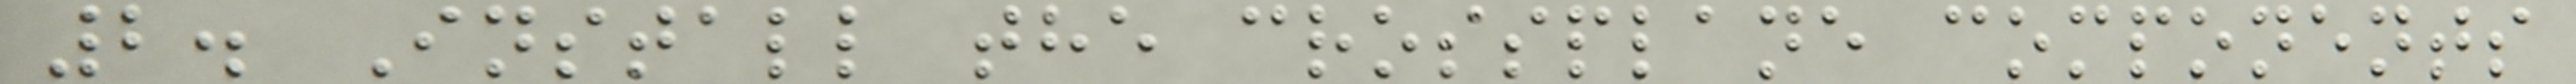2. Install the crossplane components
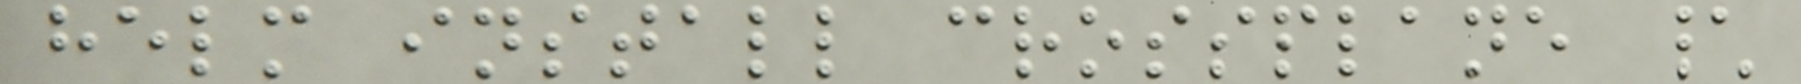helm install crossplane \
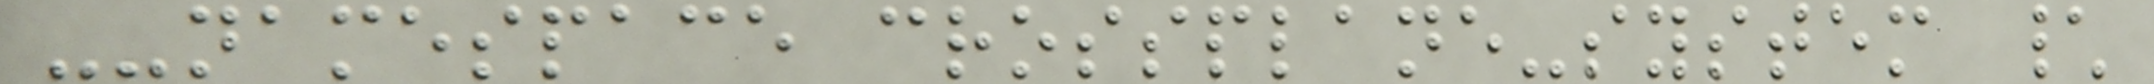--namespace crossplane-system \
